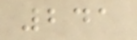241
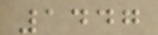1447
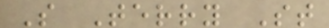S Terry St
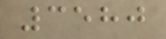3580
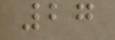27
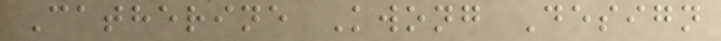Catherine Kwong Design
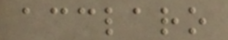acclaro
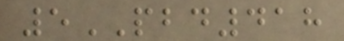5PBD418
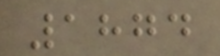1874
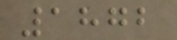1872
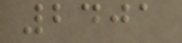2401
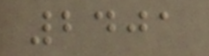2401
